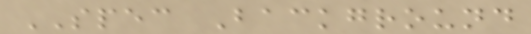SPEC Background
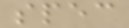spec
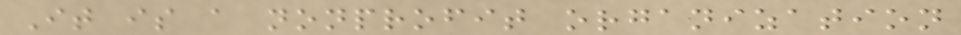It is a nonprofit organization
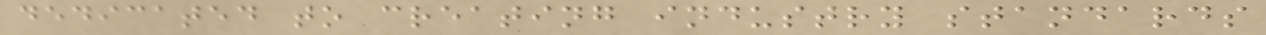dedicated to creating industry standards
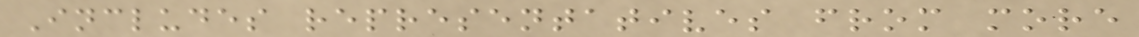Includes representatives from more
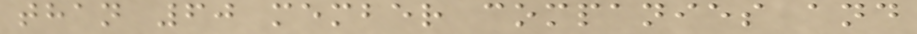than 60 member companies and
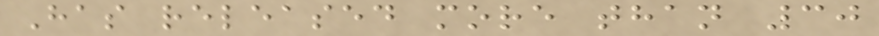Has released more than 30
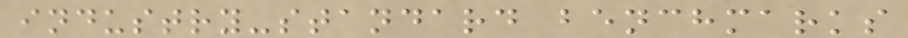industry-standard benchmarks
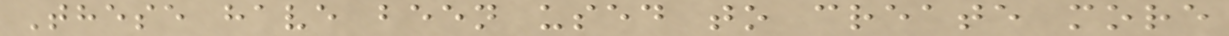These have been used to create more
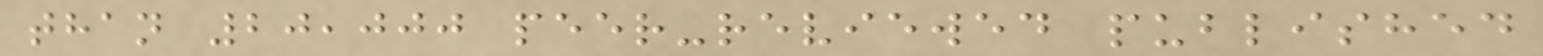than 20,000 peer-reviewed published
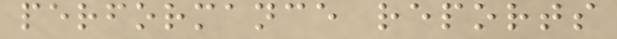performance reports
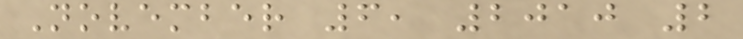November 6, 2010 2
